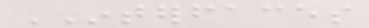INTERFACES
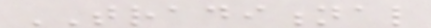TRADITIONAL
